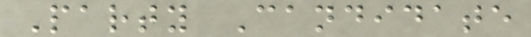Party Candidate
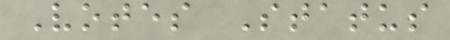Votes Status
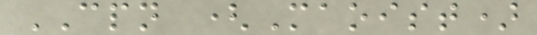CPN (Maoist)
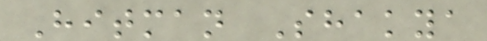Hitman Shakya
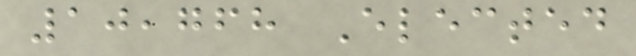10,768 Elected
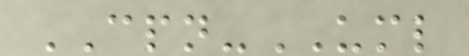CPN-UML
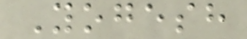Yogesh
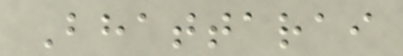Bhattarai
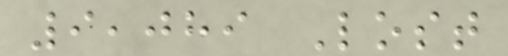9,089 Lost
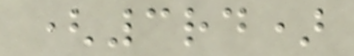(3rd)
